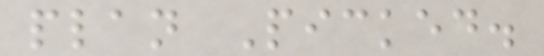plan Picked.
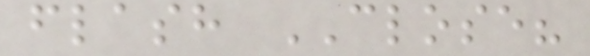flash CLOSE?
